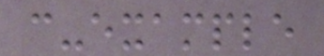c-example
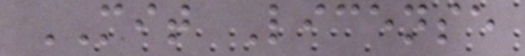MIT License
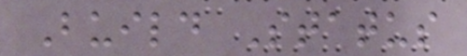Build Status
